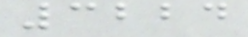3224
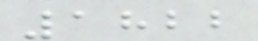1822
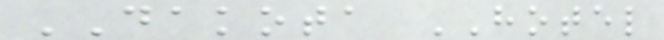DAKOTA HOTEL
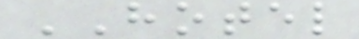HOTEL
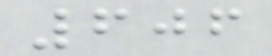606
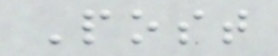Post
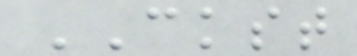CKST
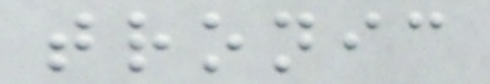tronic
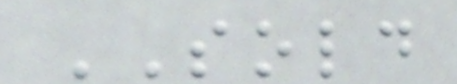SOLD
